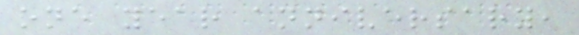one year anniversary,
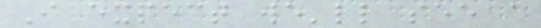I expect we'll see a
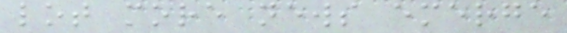lot more news emerge
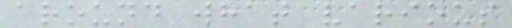around what various
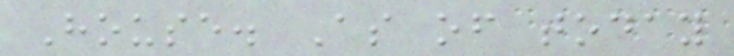House. As of today
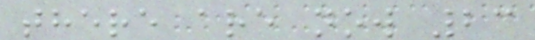there are now 23
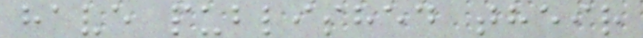have published their
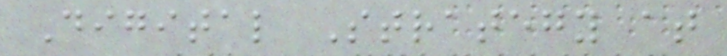Digital Strategy at
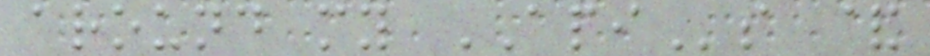around my APIs &
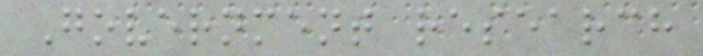Government research
